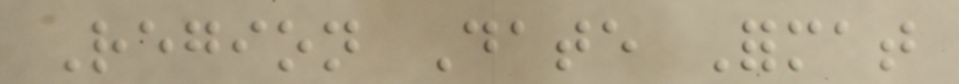Region Date Format
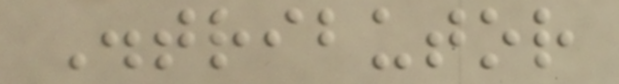Distributor
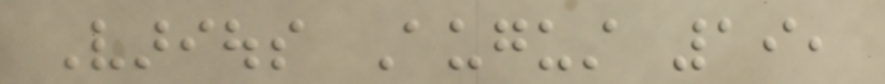Various August 19,
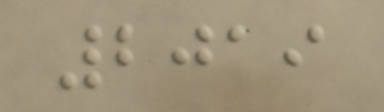2019
